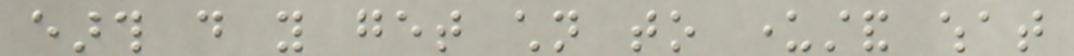earth do you get children to understand what
